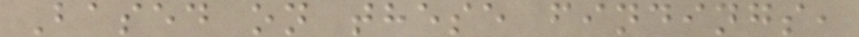Based on these findings,
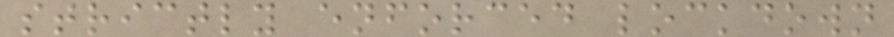strictly enforced lockdown
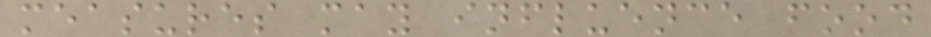measures may influence food
